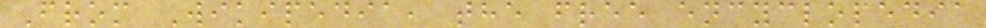From Wikipedia, the free encyclopedia
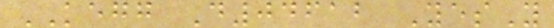KEGG D04612 YesY
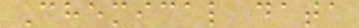Chemical data
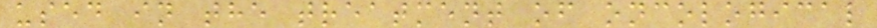used in the treatment of oncological
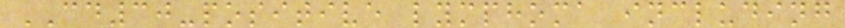CD30-positive lymphoma including
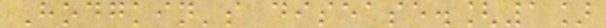Hodgkin's disease.[1]
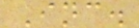Inc.
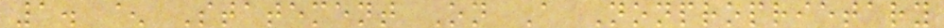1. ^ Statement On A Nonproprietary
